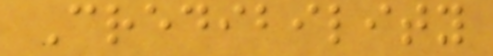Credibility
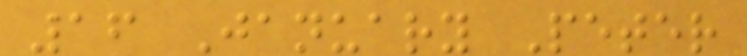16 January Peter
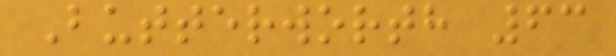Butterworth 63
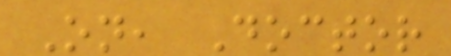On, Doctor
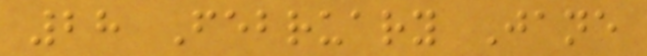28 February Jane
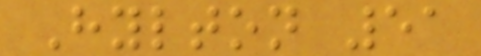Hylton 51
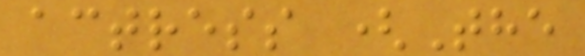actress (The
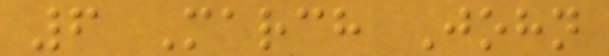6 March John
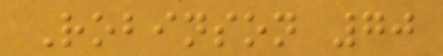Robinson 70
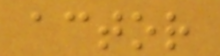actor
